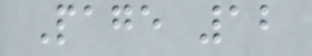Page 12
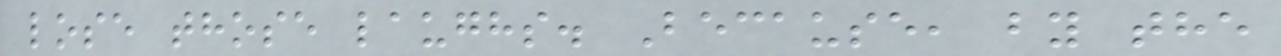lose those laughs. Because, by the
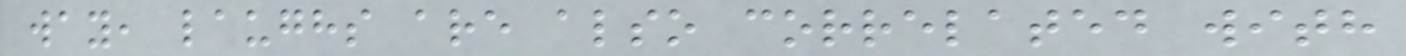way, laughs are also correlated with
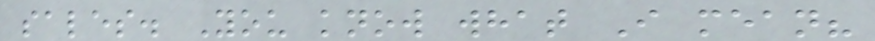sales. You know what I mean?
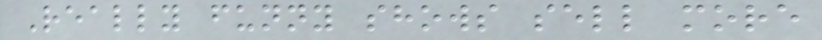Really funny shows sell more
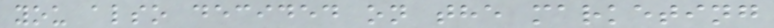you also decided on the marketing
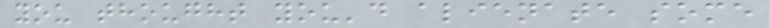you thought you'd alienate some
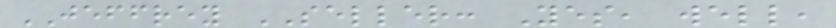JEFFREY SELLER: Yes, well,
